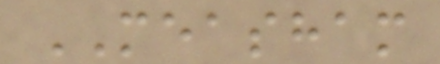MEASHAM
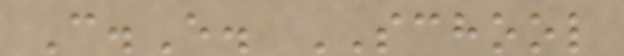C.E. SCHOOL
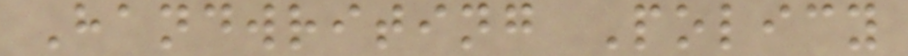Handwriting Policy
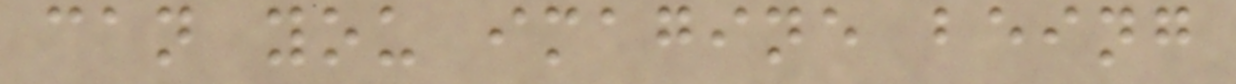can you imagine being
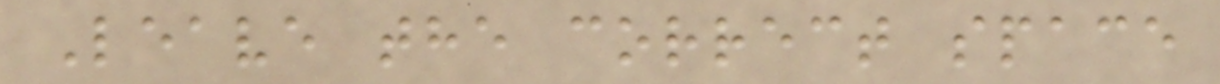Leave the correct space
